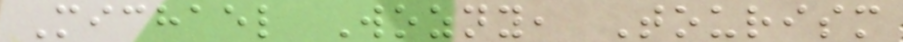Michael Wozny, Tourism
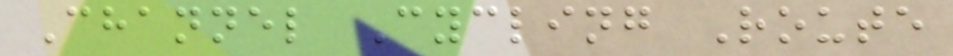Channel Cycling Route
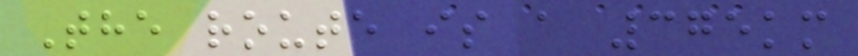The route is a 375km
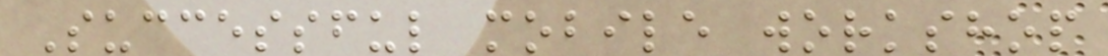Successful mobile workshop
